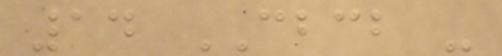14 CBCB -
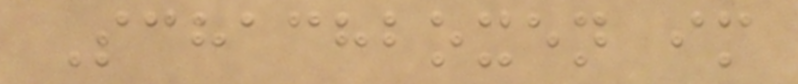Schachboxen im
